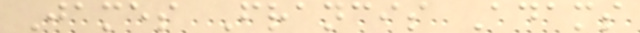James Francis Adams
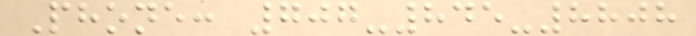Phone: 707-845-8808
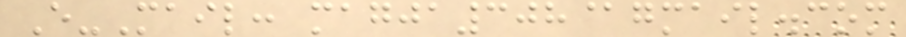E-Mail: magja308@gmail.com
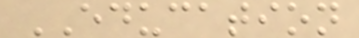EDUCATION
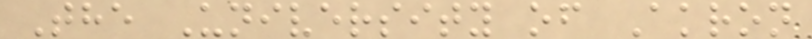The University of Akron
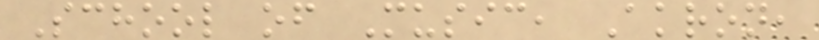School of Music, Akron,
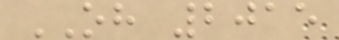OH 2015
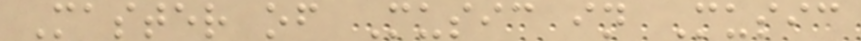Master of Music in Music
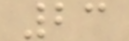23
